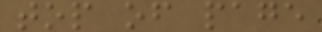top of page
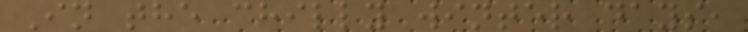In the chilly winter days,
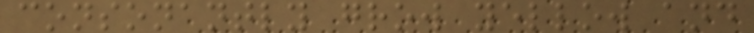consonantly grow yellow and
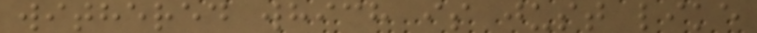withered which is just like
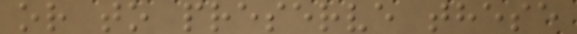or to preserve these
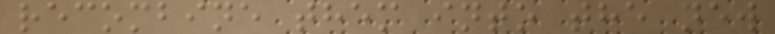recombine them into the new
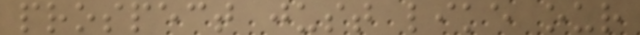prospect just like our
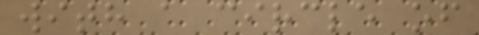with a circle of
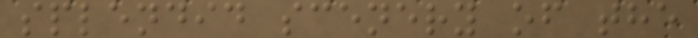splendid scenery of the
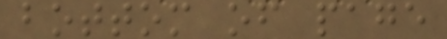bottom of page
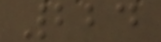224
